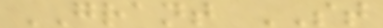GRANT ST
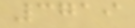3719
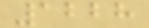1228
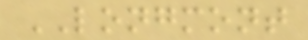LONGMONT
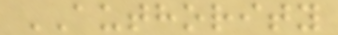AUTHORITY
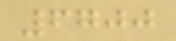6700
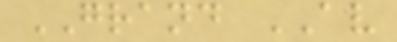GRAND AV
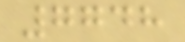7748
